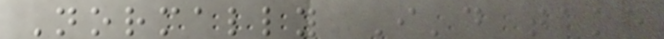Normally I'd take
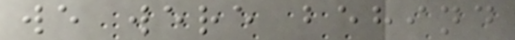we were behind
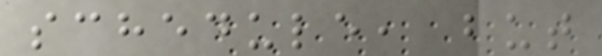schedule, but
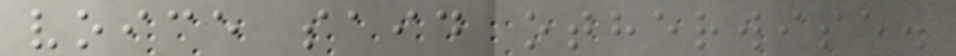voice said otherwise.
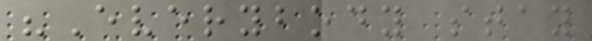"Everybody stay
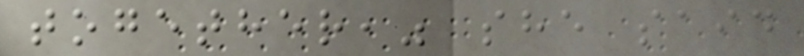together," she said
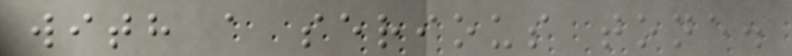with a serious tone.
